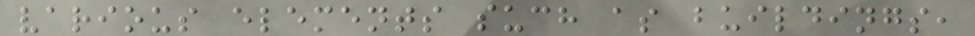various elements such as buildings,
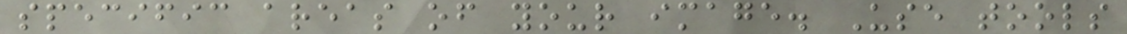specific areas of your image. Use tools
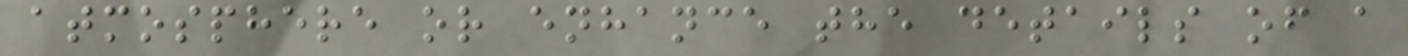atmosphere or enhance the details of a
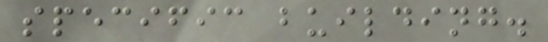specific building.
